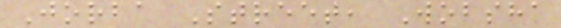Jorba Street, Wobsha
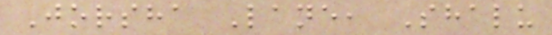Jorsha Lane, Shalu
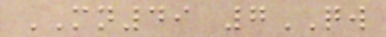MN49 7QW
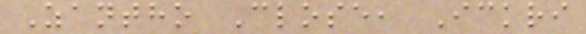Zantho Close, Ickri
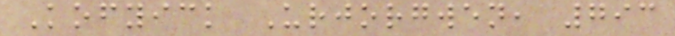Kofyick Urjorgwen, 793
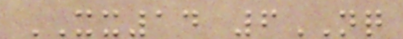XX14 6NQ
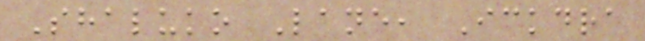Shaluko Lane, Ickdra
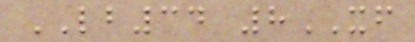LB34 8XF
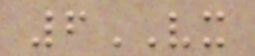6VX
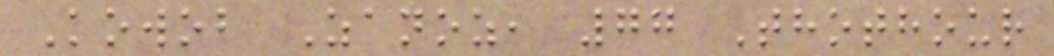Kowob Zanoz, 77 Thothour
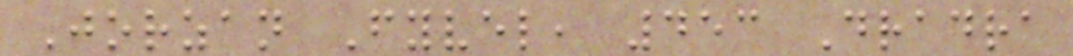Jorzan Fyvel, 453 Dradra
